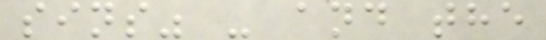sins" - and the
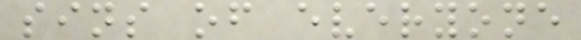sins of everyone
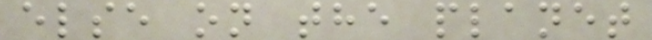else on the planet
